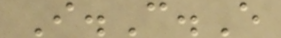I.C.E
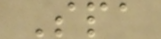Spa
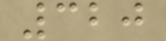320
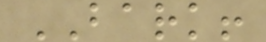BARK!
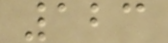123
